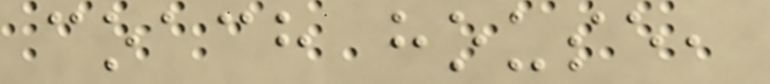coach house,
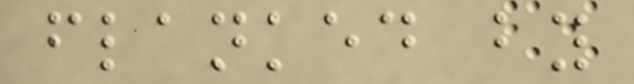flanked by
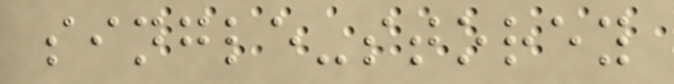single-storey
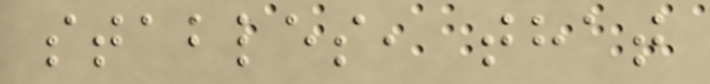stables, that
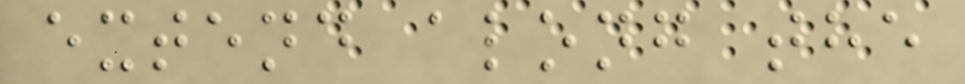extend along the
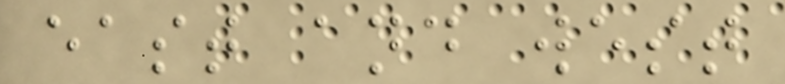east and west
